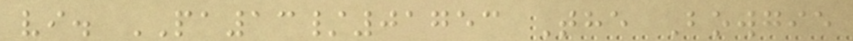vi. PA13/01753 The Bowgie
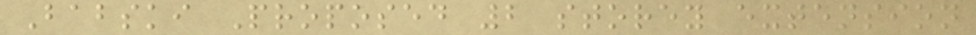Babski Proposed 2 storey extension
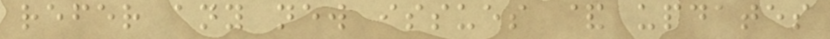refer any new issues & updates
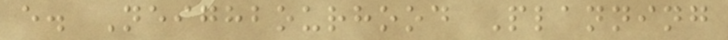e. Neighbourhood Planning
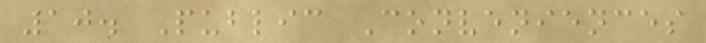10. Public Conveniences
